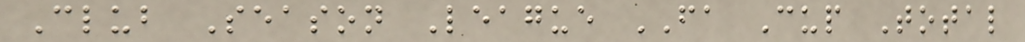Club Season League FA Cup Total
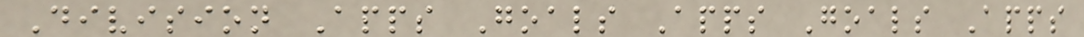Division Apps Goals Apps Goals Apps
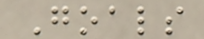Goals
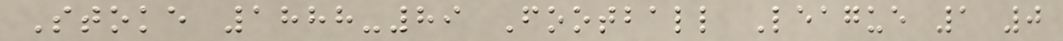Stoke 1888-89 Football League 1 0
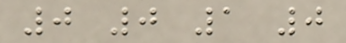0 0 1 0
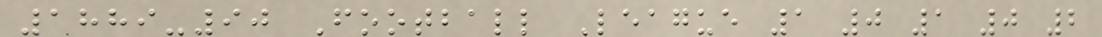1889-90 Football League 1 0 1 0 2
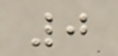0
